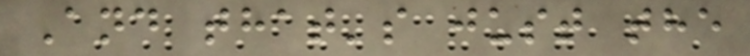And that's just the
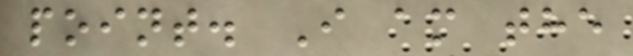point. I am the
